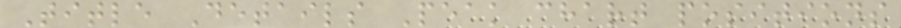Title Details Peak chart positions
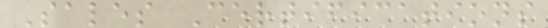Sales Certifications
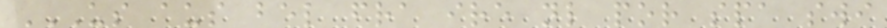US AUS BEL FRA IRE NL POR SPA SWI
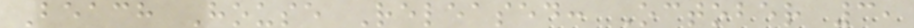Beach House Released: October 3,
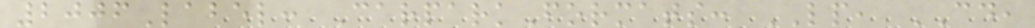2006Label: CarparkFormats: LP, CD,
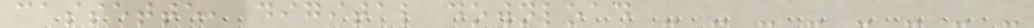cassette, digital download - - - - - - - -
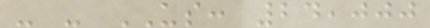- - US: 24,000
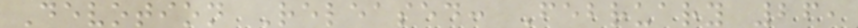Devotion Released: February 26,
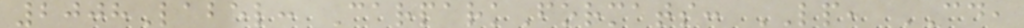2008Label: CarparkFormats: LP, CD,
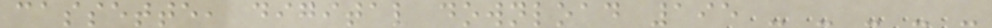cassette, digital download 195 - - - - -
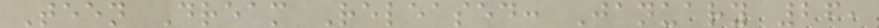Teen Dream Released: January 26,
